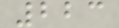223
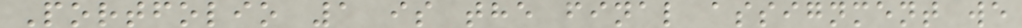Portfolio 1 is the final assignment we
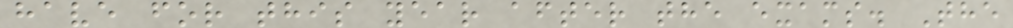have for this year after the exams. The
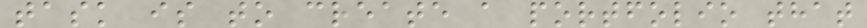task is to create a portfolio that
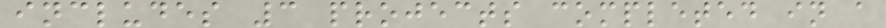includes 3 projects completed in a
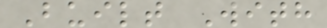Built With
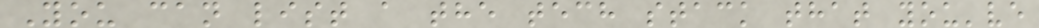You can list a the tech stack that you've
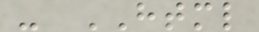- HTML
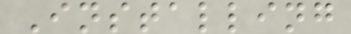Installing
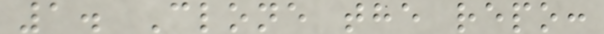1. Clone the repo:
